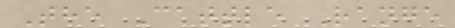The Cattle Range
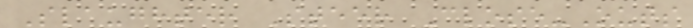Slaughter Steer Close-Outs
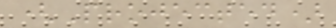(Projected)
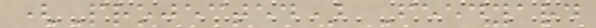(Projected) Feedyard
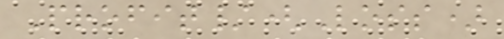Profit/(Loss)
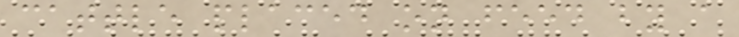cattle placed on feed by a
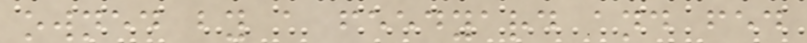owned by a feedyard and fed
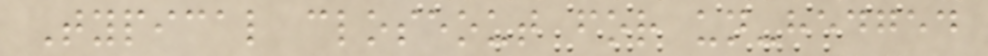Typical closeout for un-hedged
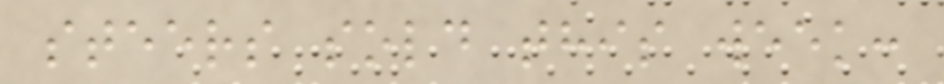steers sold this week:
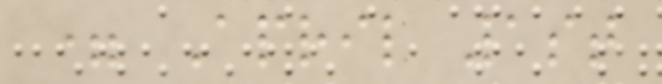= April 1st
